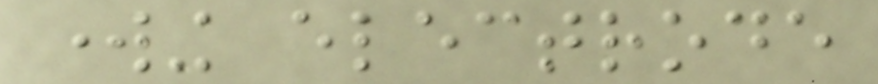working electrode
